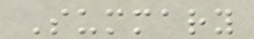Summary
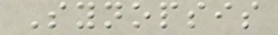Synopsis
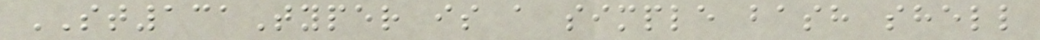ST131Typer is a simple bash shell
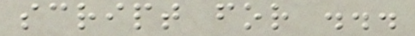script for ...
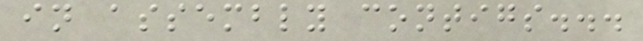in assembly contigs...
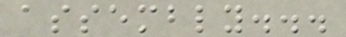assembly...
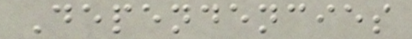Dependencies
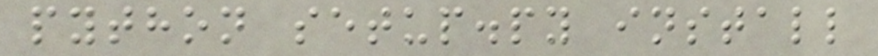python setup.py install
